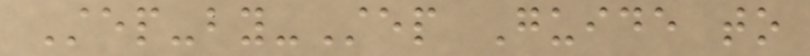Step-by-Step Guide to
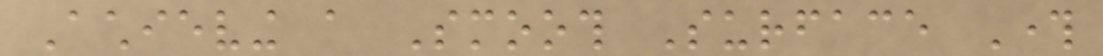Achieving a Smooth Surface Through
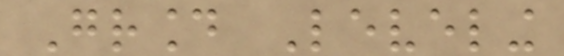Ground Leveling
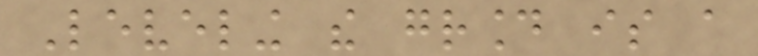Leveling the ground is a
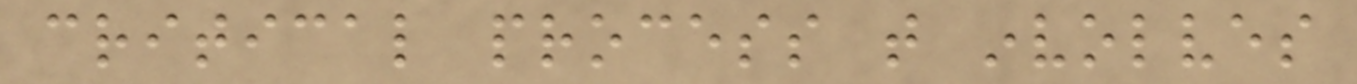critical process that involves
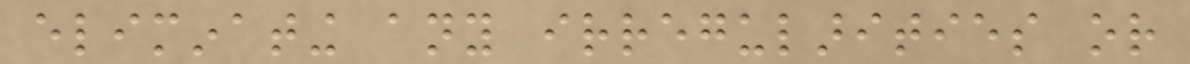eliminating any irregularities or
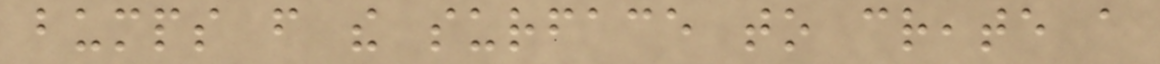bumps from the surface to create a
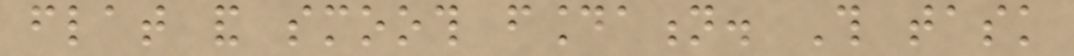flat and smooth foundation. This task
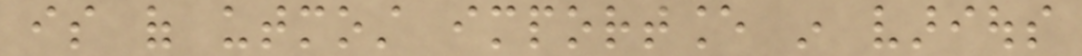is of utmost importance in various
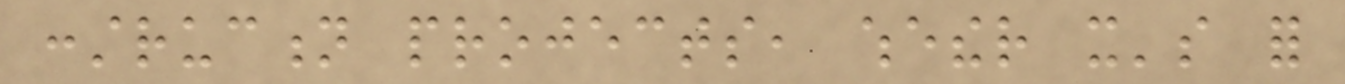construction projects, whether it's for
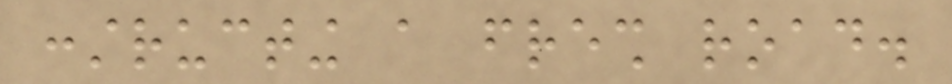constructing a fresh road.
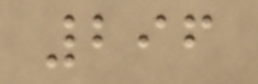296
